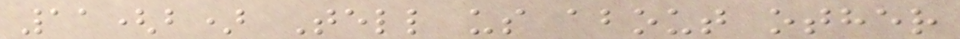11(b) Tell us about other
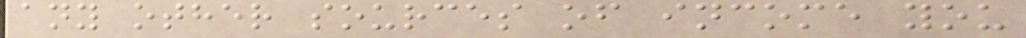any other sources of income you
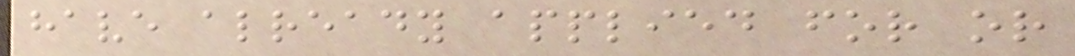have already applied for or
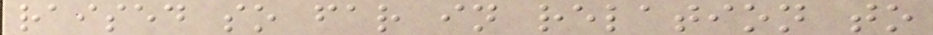raised so far in relation to
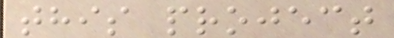this project
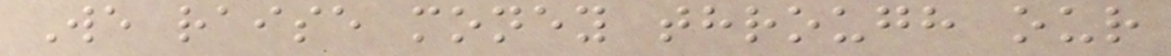We raise money through our
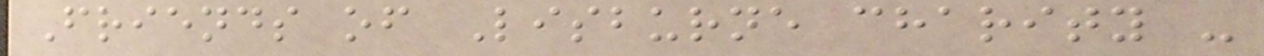Friends of Lisburne charity -
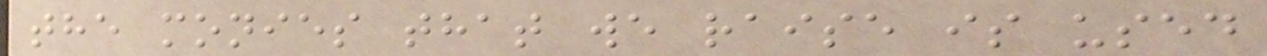the monies that we raise is used
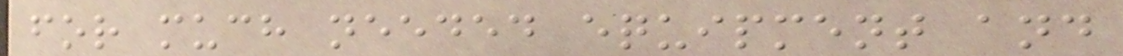for much needed equipment and
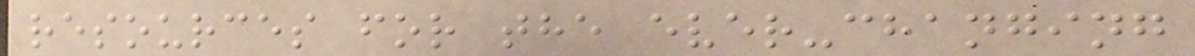resources for the ever-changing
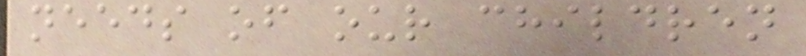needs of our children
